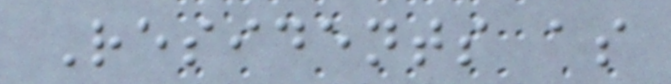Residents as
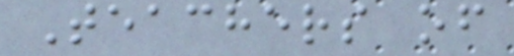Teachers of
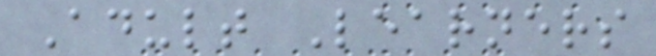Adult Learners
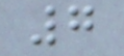7
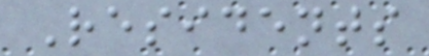Residents
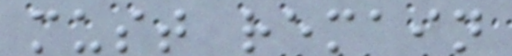must remain
